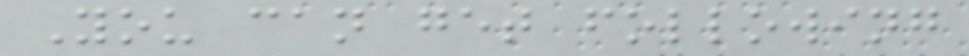You can get following
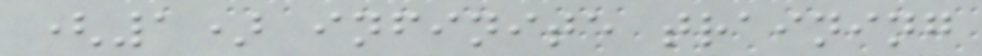(1) infinite training
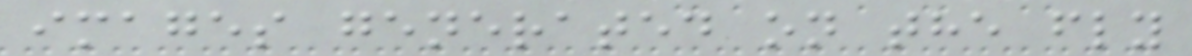images generated on the fly
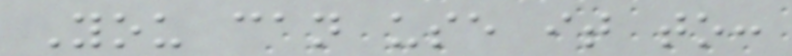You can use it to:
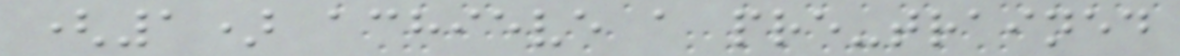(1) achieve a pre-trained
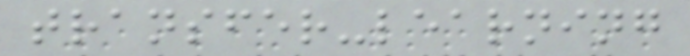transfer-learning
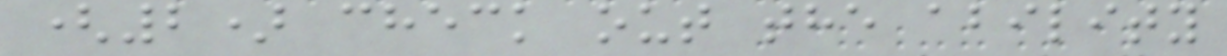(2) check out the ability
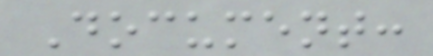Document:
